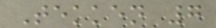Tekken 7
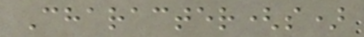Character(s)
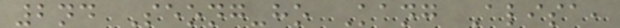2nd Seong-ho Kang Alisa,
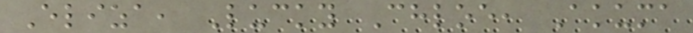Eliza, Lucky Chloe, Akuma
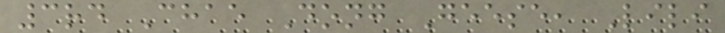3rd Chae Dong Geese, Lili
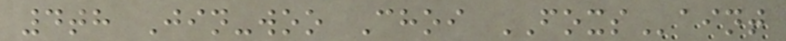4th Jin-woo Choi FOXSaint
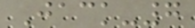Jack-7
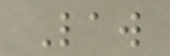Law
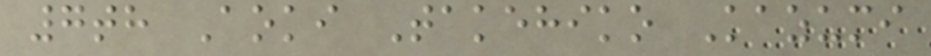7th Aoki Takehiko Kazumi
